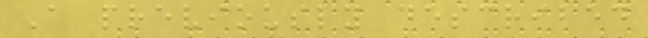A previously described
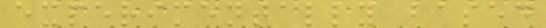experimentally based
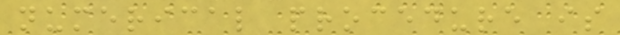numerical procedure is
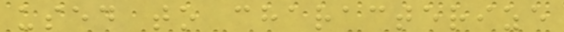used to characterize
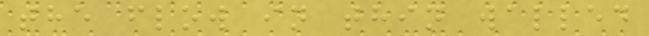the flow in thin walled
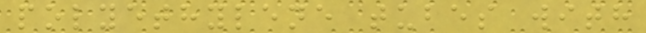polyethylene tubes with
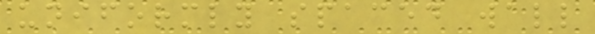uniformly spaced wall
